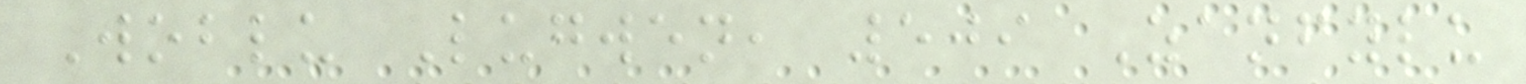Woblu Lugwen, 509 Zanfylu
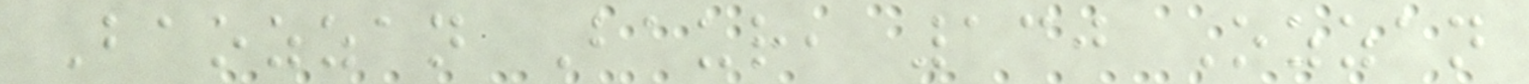Baozzan Baur, 130 Ozzan
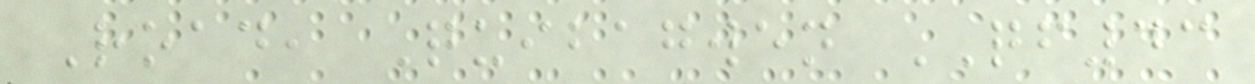Road, Quibagwen QF43
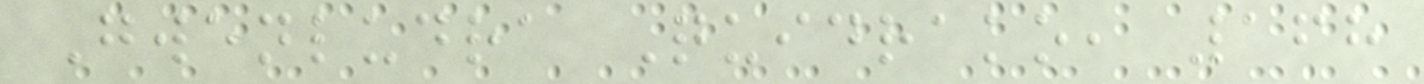Gwenludra Quidrako, 168
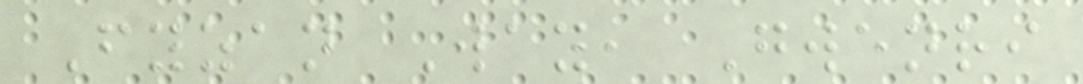Fyzan Way, Gwenri
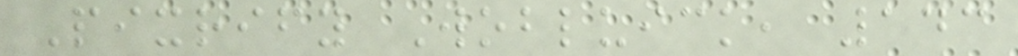Pixrify Wobluick, 143
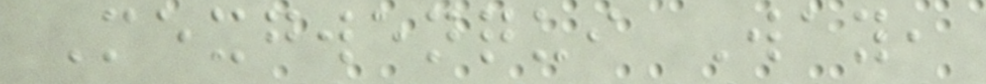Mexgwenqui Way,
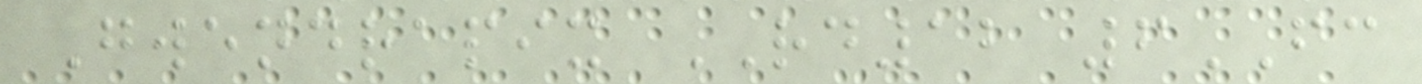Gwendrapix RD12 6FC
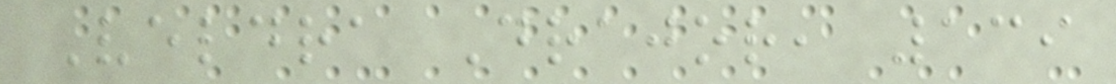Veldra Drajor, 139
